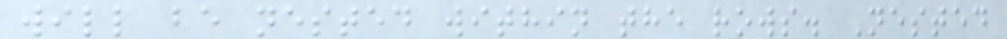will be nested within the rows. Nested
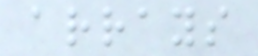arrays
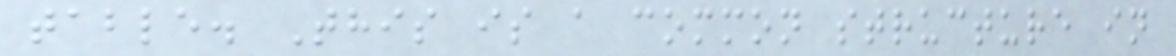table. This is a common structure in
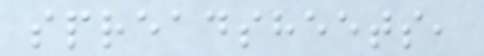spreadsheets,
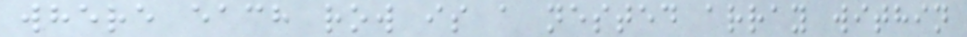where each row is a nested array within
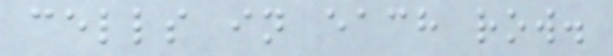cells in each row.
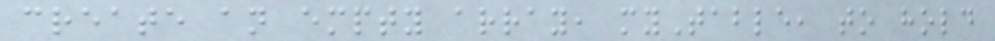create an empty array, myTable, to hold
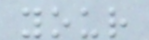your
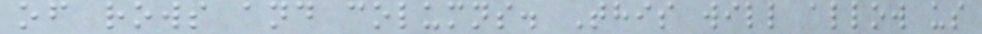of rows and columns. This will allow us
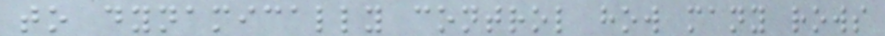to dynamically control how many rows
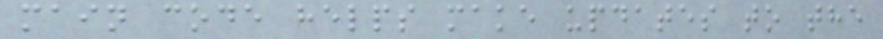main code helps make updates to the
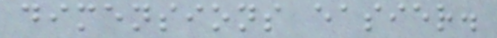dimensions easier.
